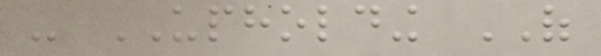- UPHOLDING OF
